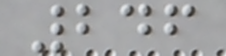246
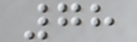78
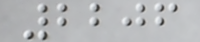2206
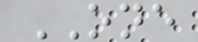ONE
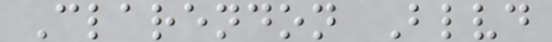Clarendon Blvd
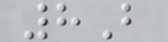8B
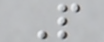P
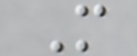M
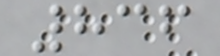836
